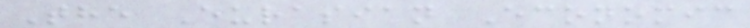The Eurasian Economic
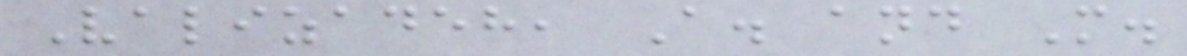Valizadeh, A. and M.
